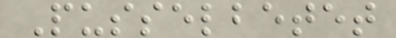Pusselbetet
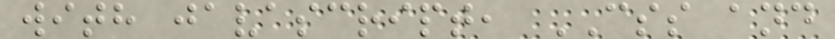with javascript, CSS and
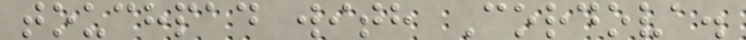touchpad with Cordova.
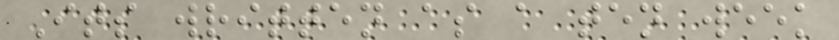Its written as a ten week
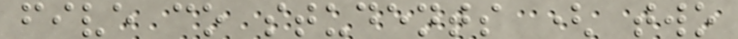five co students ( two
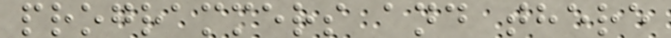programmers and there
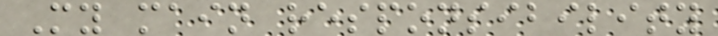My main responsibility
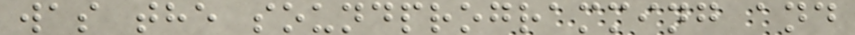was the soundprogramming and
